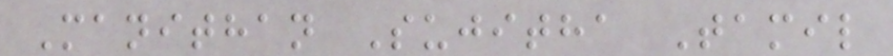Manithan Sujitha Tamil
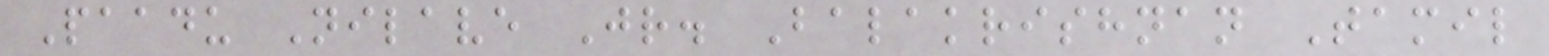Paadu Nilave Jr. Balakrishnan Tamil
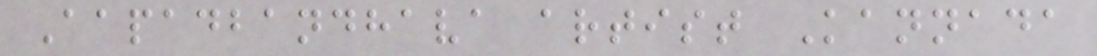Aapadbandhava artist Kannada
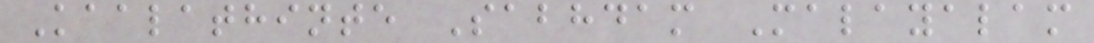Kaalathinte Sabhdam Malayalam
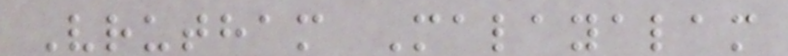Vrutham Malayalam
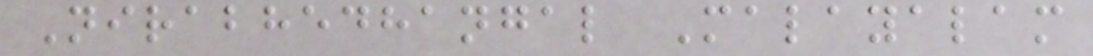Nirabhedhangal Malayalam
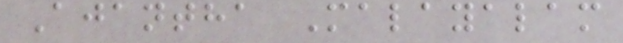Ajantha Malayalam
